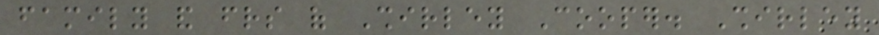family and friends of Shirley Cooper. Shirley
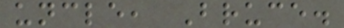uncle, Bruce.
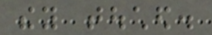they touched.
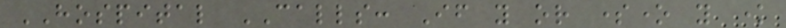HOSPITAL CALLS: If you or someone you know
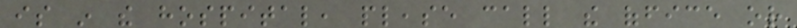is in the hospital, please call the office or
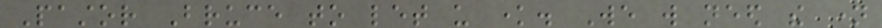Pastor Bruce to let us know. We will need the name
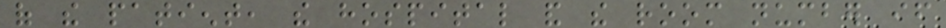of the patient, the hospital and the room number if
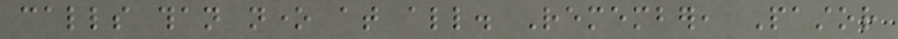calls than none at all. Remember, Pastor
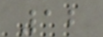12
